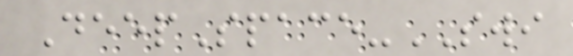DeepSpace-SWI
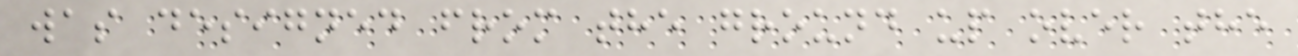was designed from the ground up over the
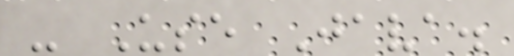- Use Java.
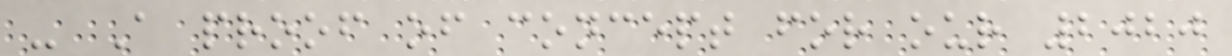- A proof of concept for our 2020
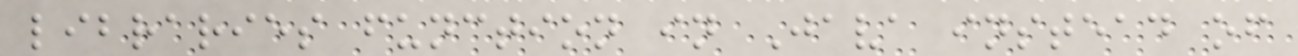libraries function in Java instead of
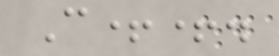C++.
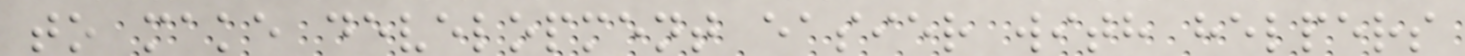to make development easier with helpers
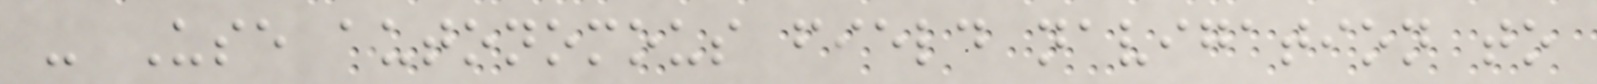- Use autonomous field navigation to
